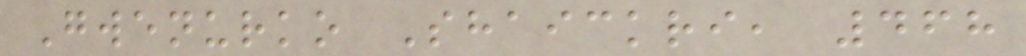Gwenurko Shaickri, 468
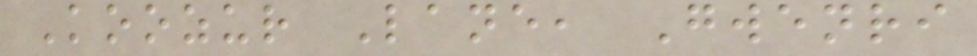Koozur Lane, Gwenri
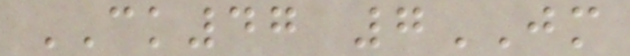CK47 7JM
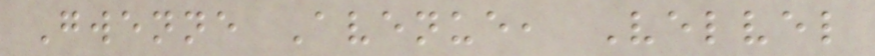Gwenne Avenue, Velvel
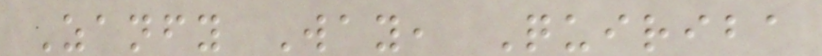Zanfy Way, Quiriba
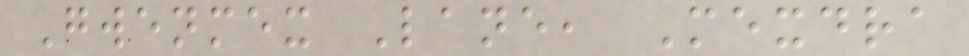Gwenmex Lane, Mexdra
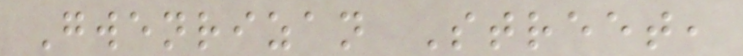Gwenrizan Street,
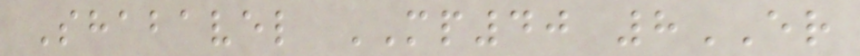Shabavel MP40 8ER
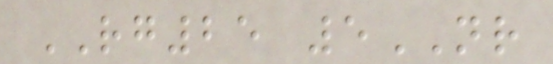RG25 5NR
